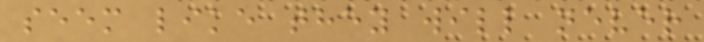seem like they will never
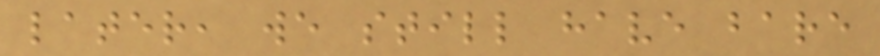later, we still have bare
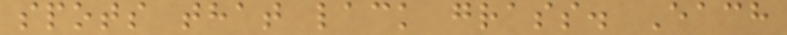spots that lack grass. Each
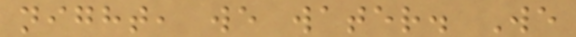night, we water. We
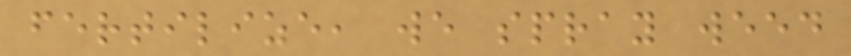fertilize, we spray weed
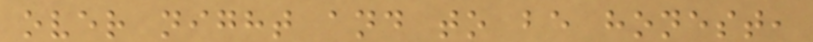over night and to be honest,
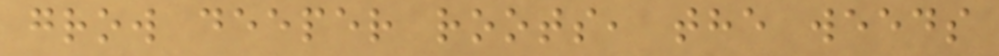grow deeper roots, the weeds
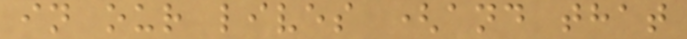in our lives (and that
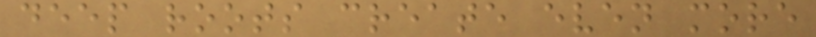deep roots create even more
